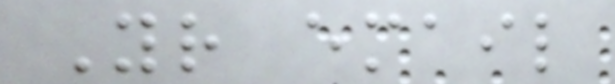Your email
